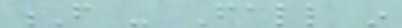F - Fall in
